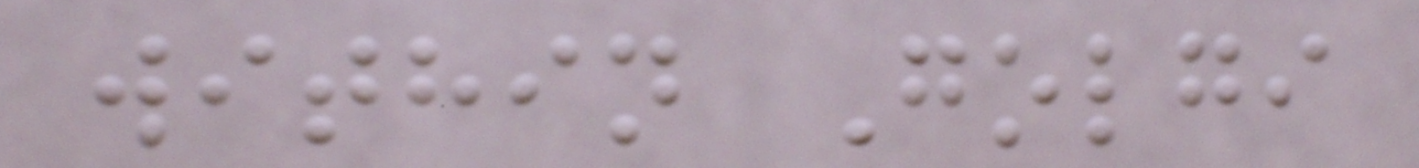within Golgi
